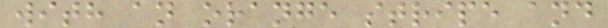with an orange stripe and
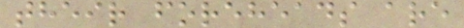their foreheads are
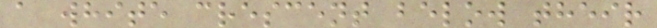a white crescent below their
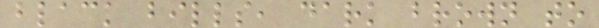black bills, dark brown to
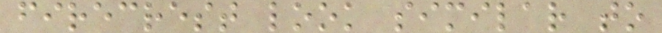firecrest look similar to
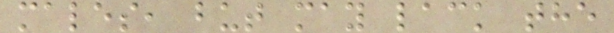males, but may lack the
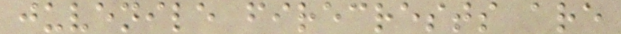juvenile firecrests are
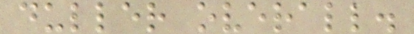duller overall.
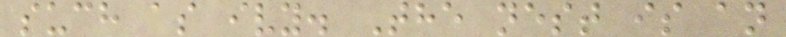such as ivy. The nest is an
